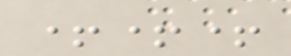+++
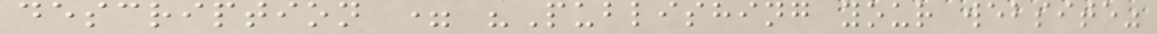description = "Publishing your website"
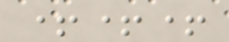+++
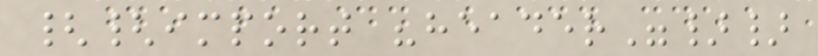{{import "header"}}
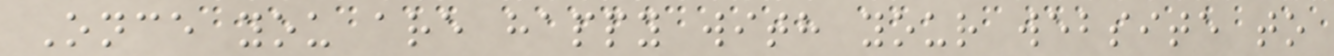Once you are happy with your website to
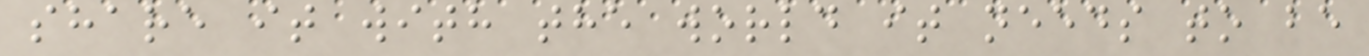share it with the world it needs to be
